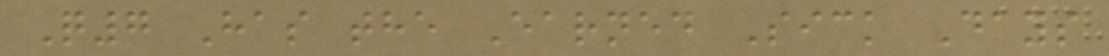Q7 Has the Earned Sick Days
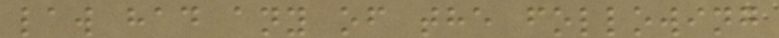law had any of the following
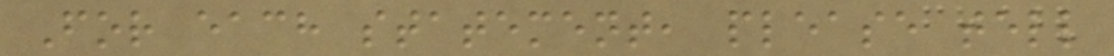For each statement, please tell
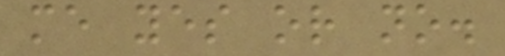me yes or no.
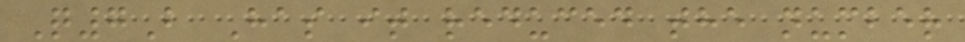Q7B Has it reduced the number
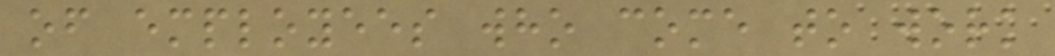of employees who come to work
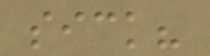sick?
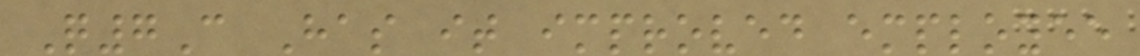Q7C Has it improved employee
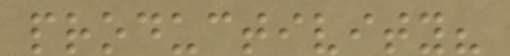productivity?
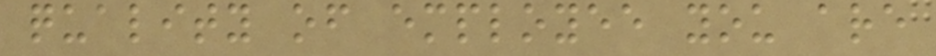quality of employee you are
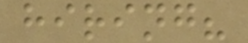hiring?
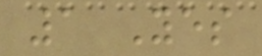1 Yes
